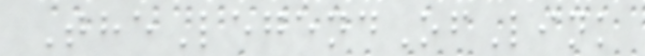TheLegendOfLink
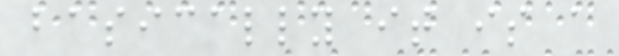basically it is a
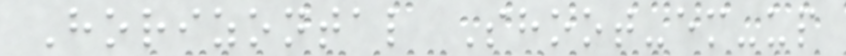Horizontal Shoot-em-up
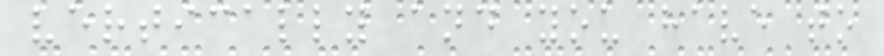vertically and you have to
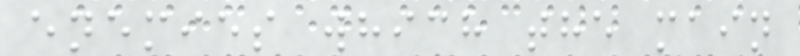enemies which the main
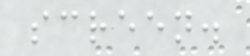screen.
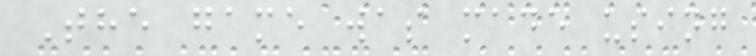The game was made using
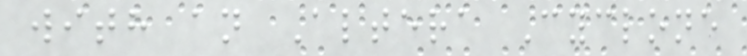with an Altera Cyclone
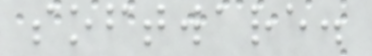software.
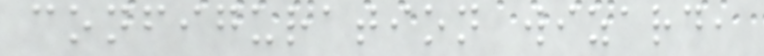configuration wizard,
